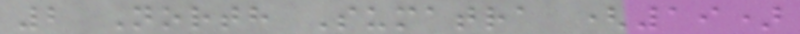2 North Sumatra (19)
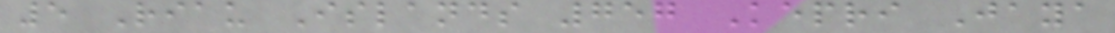5 Riau Islands 757 Kepri Jaya
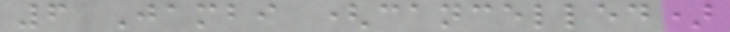6 Jambi (cancelled)
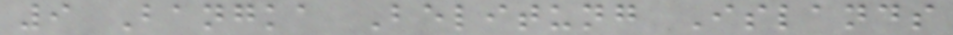9 Bangka Belitung Islands
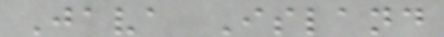Java Island
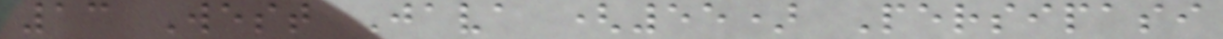13 West Java (55) Persipasi
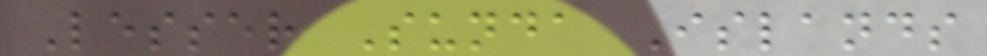Lesser Sunda Islands
